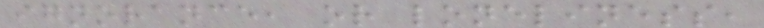ignorance, or loneliness,
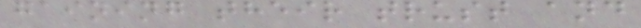gaining their trust and
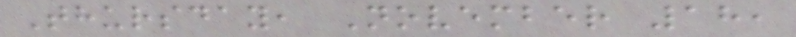Thursday, November 18,
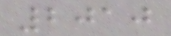2010
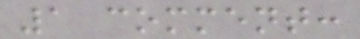1 comment:
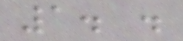1. .
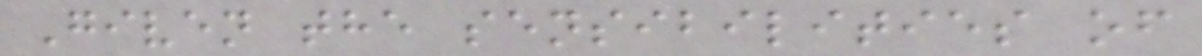Given the sensibilities of
